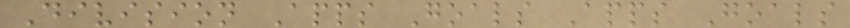Division Apps Goals Apps Goals
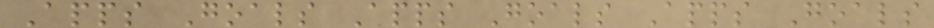Apps Goals Apps Goals Apps Goals
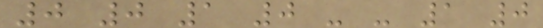0 0 1 0 - - 1 0
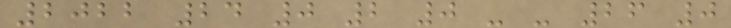2022 24 0 2 0 - - 26 0
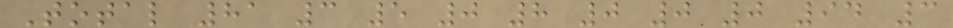Total 81 3 5 0 8 0 0 0 94 3
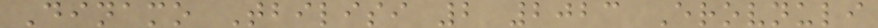Dinamo Tbilisi 2 2023 Erovnuli
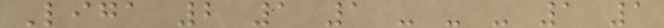Liga 2 1 1 - - - 1 1
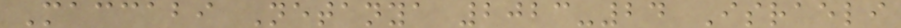Maccabi Netanya 2023-24 Israeli
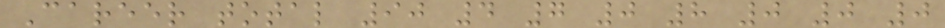Career total 90 4 7 0 8 0 0 0
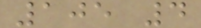105 4
